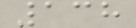138
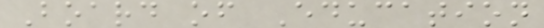Board of Education
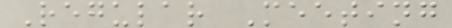Regular Meeting
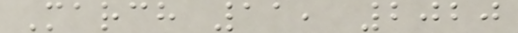March 11, 2020
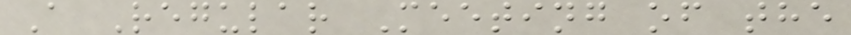A Regular Meeting of the
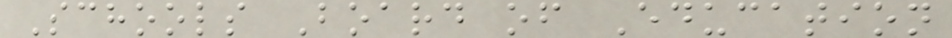Schools Board of Education
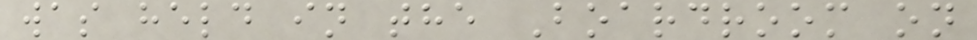was held in the Boardroom on
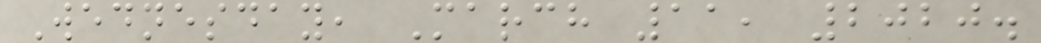Wednesday, March 11, 2020.
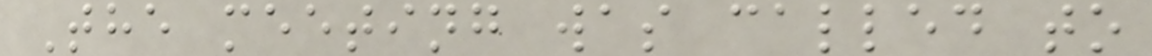The meeting was called to
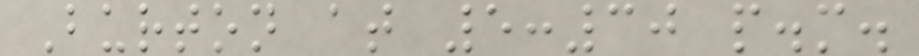Burton at 5:30 p.m.
